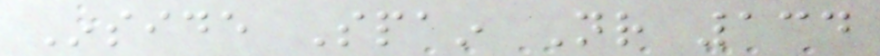Inside Spain Nr 134
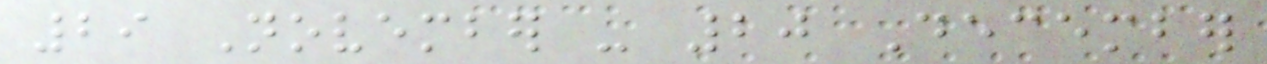29 November - 20 December
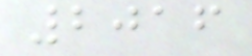2016
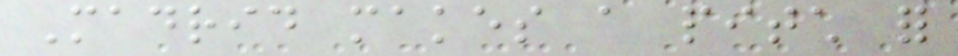Madrid makes a pitch for
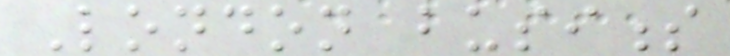London business
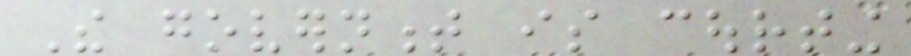The government is courting
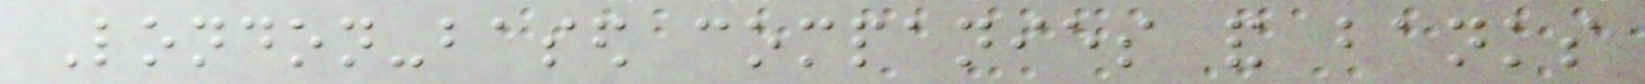London-based companies and banks
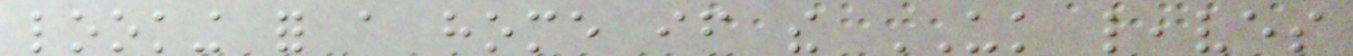looking for a home if the UK leaves
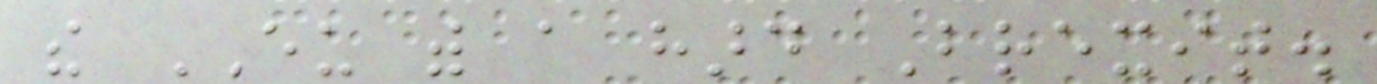the EU with a hard Brexit.
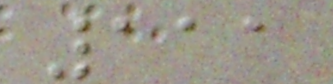111
